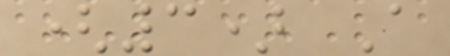(3) A
